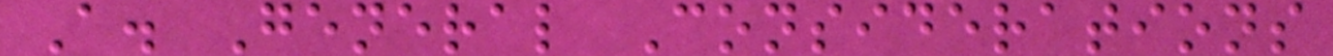A. General Considerations
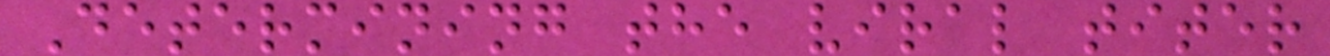Determining the viral titer
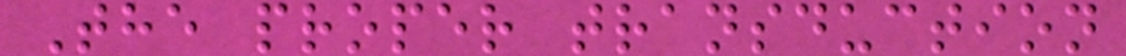The proper transduction
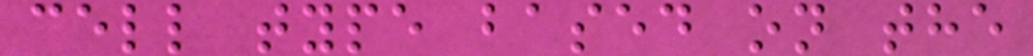cell type based on the
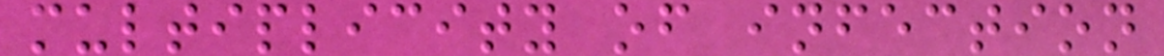multiplicity of infection
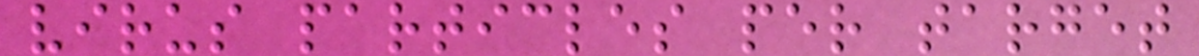virus particles per target
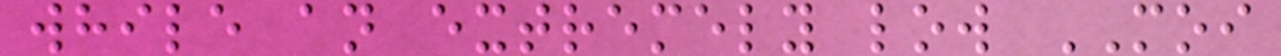while an extremely low MOI
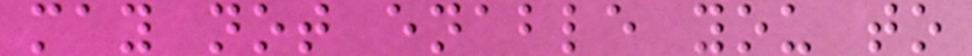may not enable you to
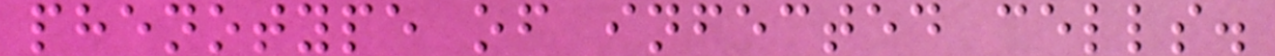phenotype of infected cells.
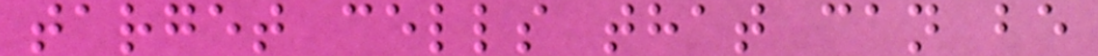target cells that can be
